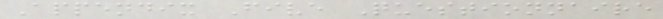Appendix Five Questionnaire
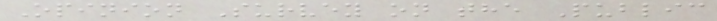Opinion Survey on the Public
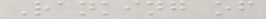Ranking of
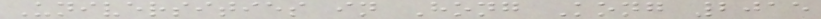Universities in Hong Kong 2015
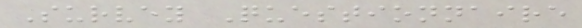Survey Questionnaire
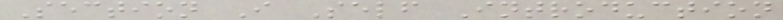Section I Self Introduction
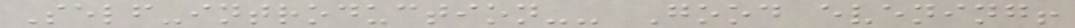Self-introduction-- Good evening!
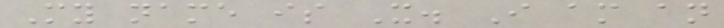My name is X. I am an
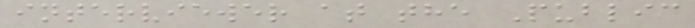interviewer at the Public
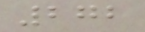272
